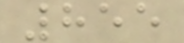855
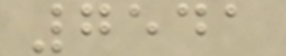7541
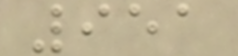951
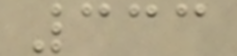333
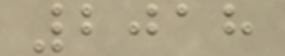2018
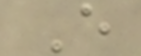E
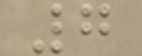7
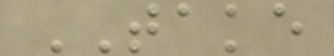TAKE
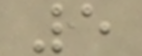5
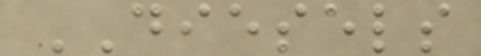DIESELS
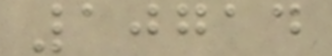10714
